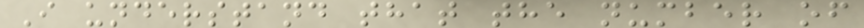I understand that the number of
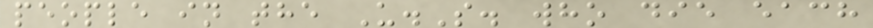people in the U.S. who die each
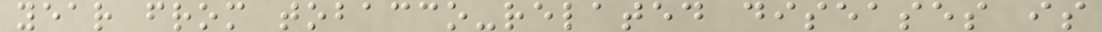year from tobacco-related diseases is
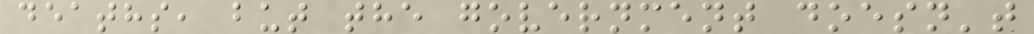deaths, but the government doesn't
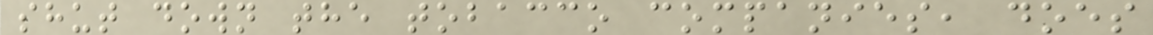shut down the tobacco companies, does
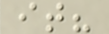it?
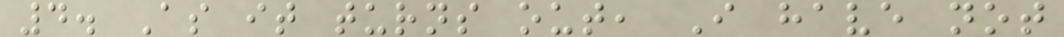4. As it turns out, I have not
